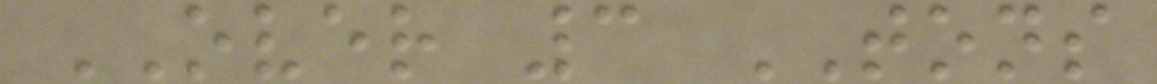OVER 3 TONS
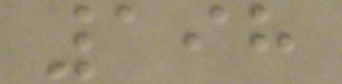198
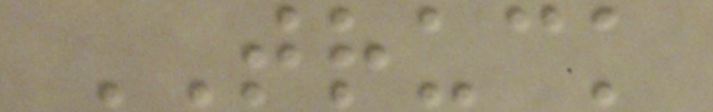TRUCK
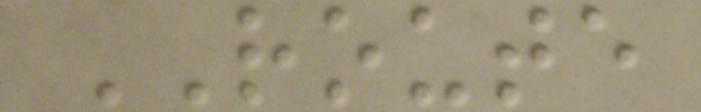ROUTE
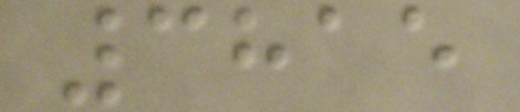3815
